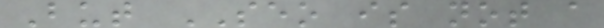But SEO is not a
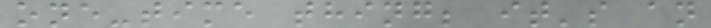one-time thing; it's an
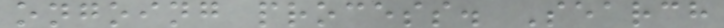ongoing process. Search
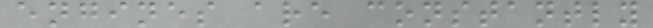engines are constantly
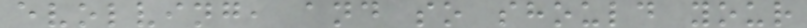evolving, and so should your
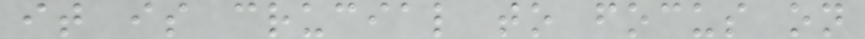it is crucial to focus on
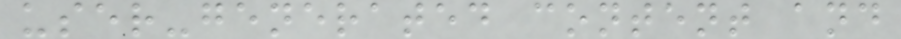user-generated content and
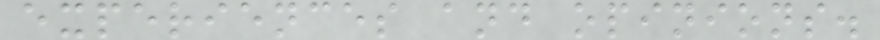experiences and opinions.
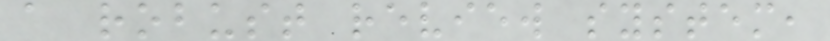a robust review system,
